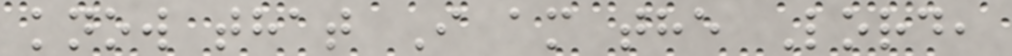know that I am the Lord,
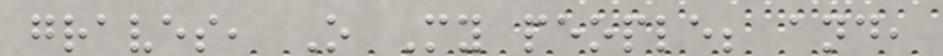graves, O My people; and,
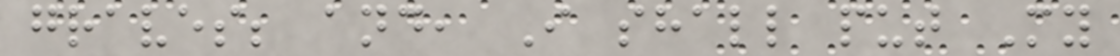graves; and, I shall put My
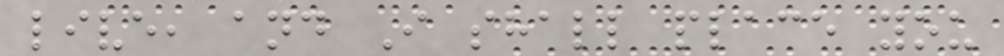live, and I shall place you
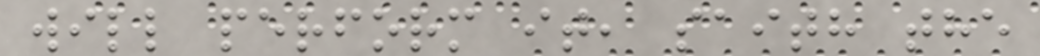will perform it, saith the
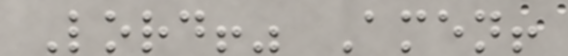Lord!" Amen!
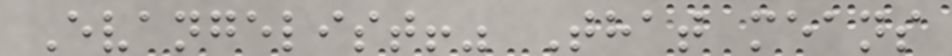Evangelist!" That means
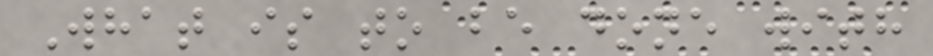What is to be done with
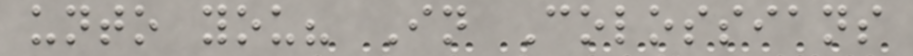unto you? In Colossians
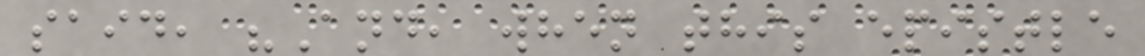said, "And, when this epistle
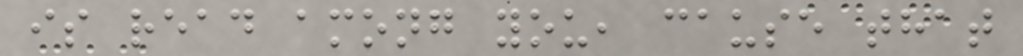is read among you, cause that
